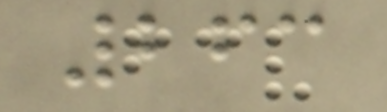263
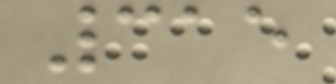315
